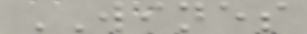WINES
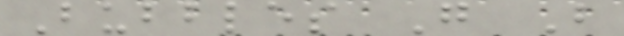Bubbles G B
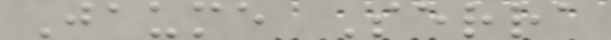Jaume Serra
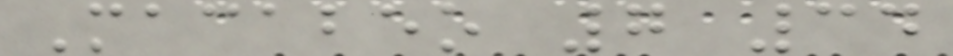Macabeo 7 34
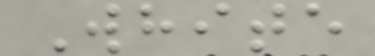White
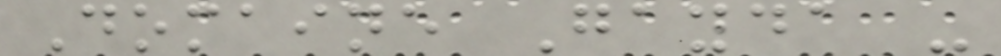Domaine Gayda -
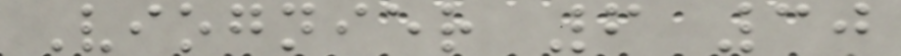Viognier 6 30
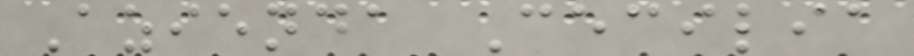Azienda Cecilia
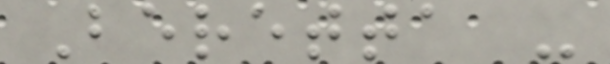Beretta -
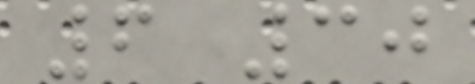6 30
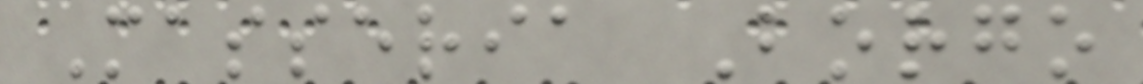Masseria Borgo
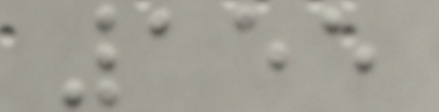155
